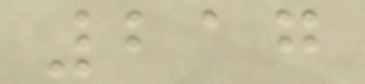217
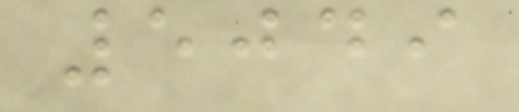5049
